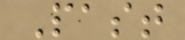Past
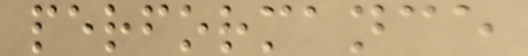performance
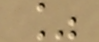%
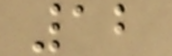12
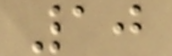10
